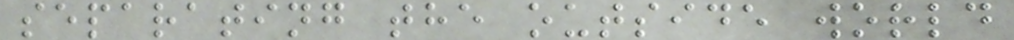separating the outside world
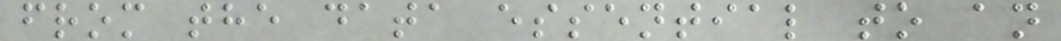from the data essential to an
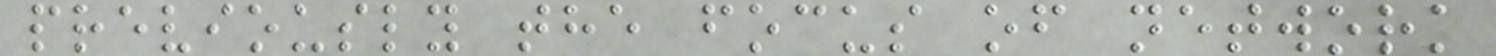previously the focus of network
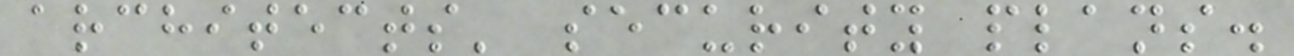architects' security plans.
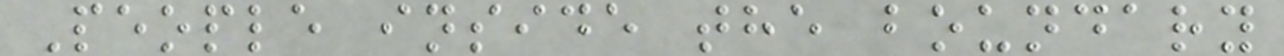People inside the boundary
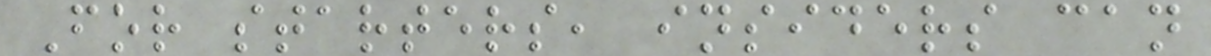For starters, insiders can
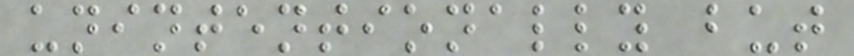unintentionally but
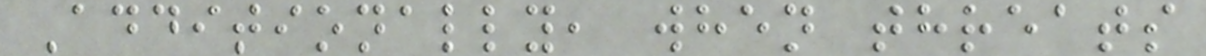Additionally, when threats
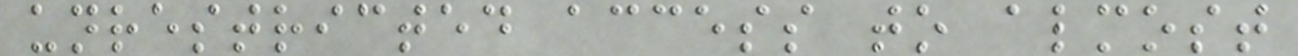unrestricted access to almost
